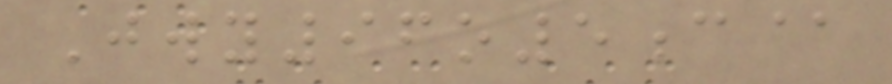Jwy96o5c@
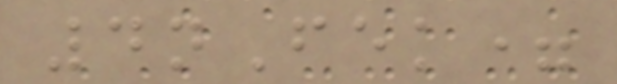4nFek=
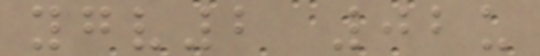ygv2 02u
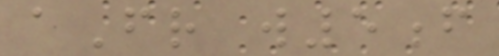aFr w5f
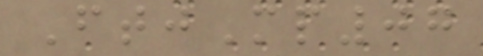FtjMp07
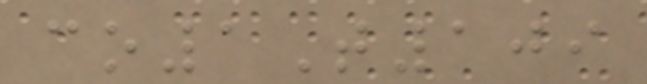co1T109
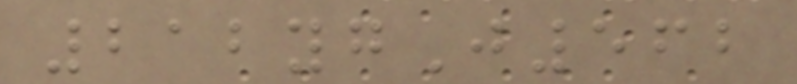212ygJ562
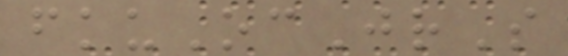fkuOcJrS
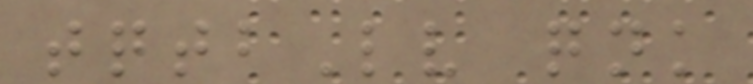tqtbLv qnk
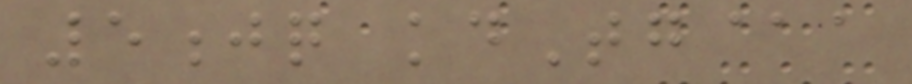5jq kdTg@a
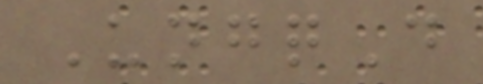UngqD
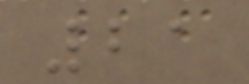21
